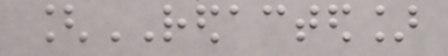[REDACTED]
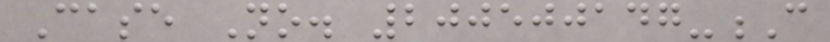Case No. 200500147-C
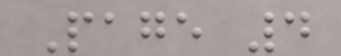Page 4
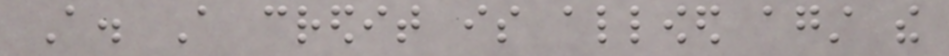A. A credit is allowed against the
